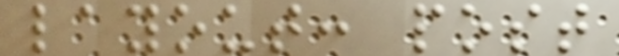layout: post
